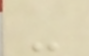-
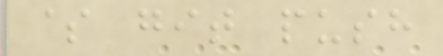$ git push
